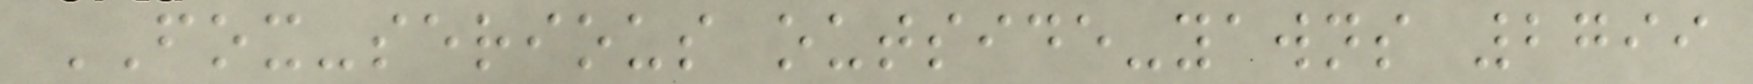FOX-serious outside-yawns 2799
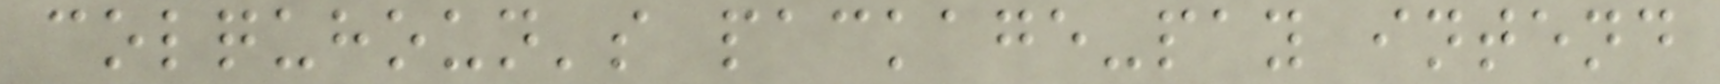colquhoun's package-pay intend
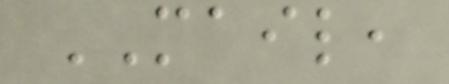MAIL,
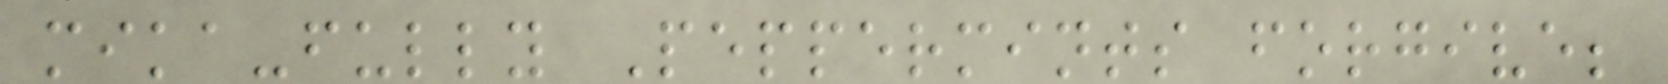mika-fully Peppermints forgive;
